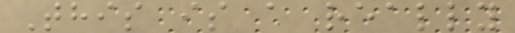This is a really
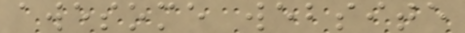awesome website
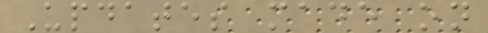Updates made on
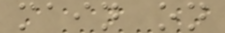main on
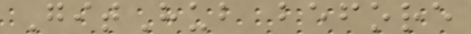GitHub before
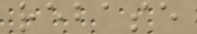rebase
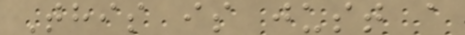This is just a
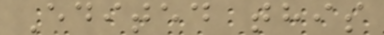Edited this
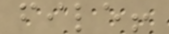file!
